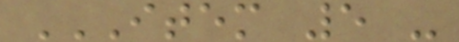ITEM 5 -
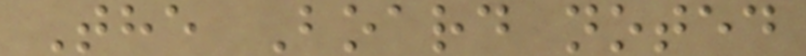The Board noted
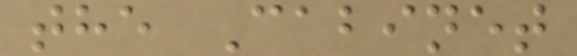the Cabinet
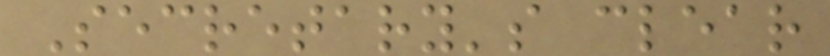Secretary's clear
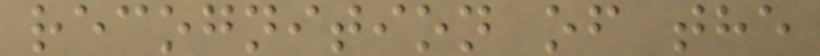recognition of the
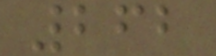262
